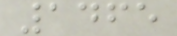1465
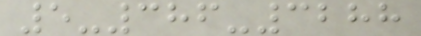5-386-3288
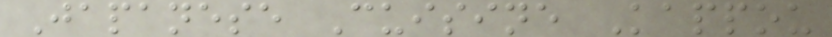Japanese Cuisine Kappou
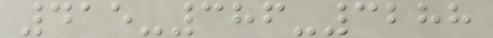415-386-3288
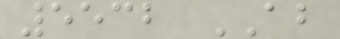5532 AB
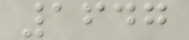1647
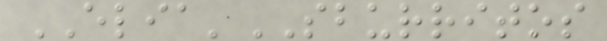ELIA'SBURRITOS
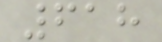618
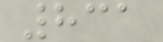831
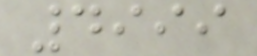4999
